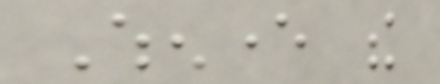Whenever the
